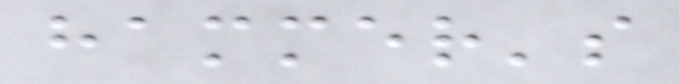hammer's
